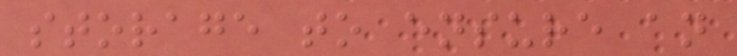storage to ensure an
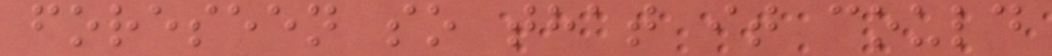foreseen so that it could
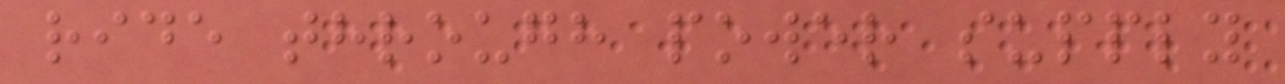ride through power supply
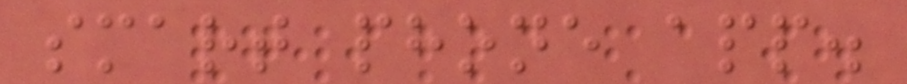smart phone app.
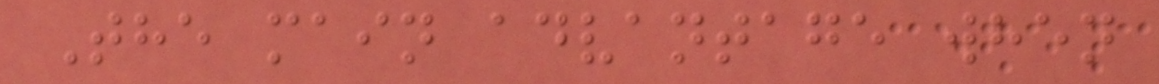The main advantage when
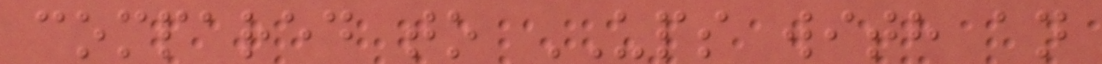compared to UPS with an
